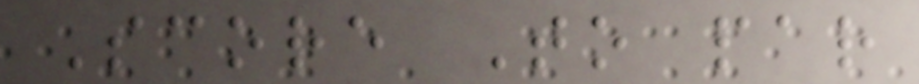Score To par
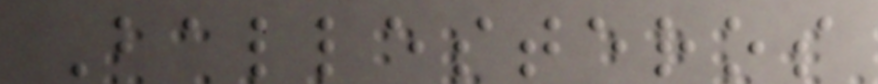Ballesteros
